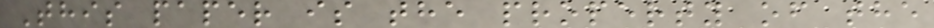This paper is the property of the
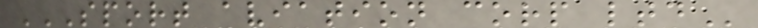SPORT AVIATION CORP LTD
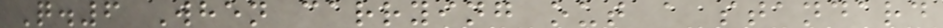Q.6 When carrying out a standard
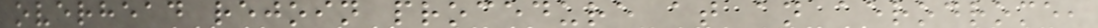overhead rejoin procedure at an aerodrome,
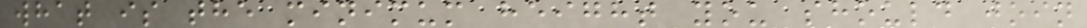what is the minimum height you should join
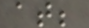at;
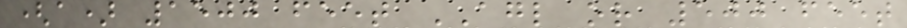(a) 1500 feet AGL or 500 feet
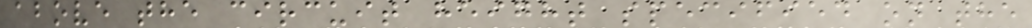above the circuit height specified on the
